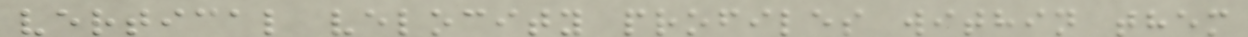vertical velocity profiles within them
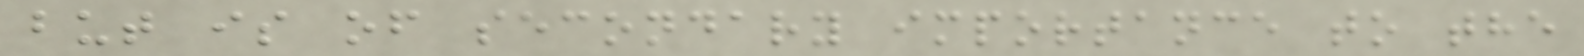but is of secondary importance to the
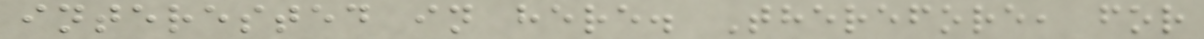interested in here. Therefore, for
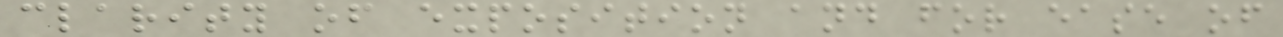clarity of exposition and for ease of
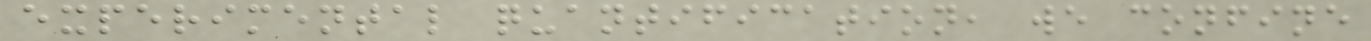experimental quantification, we confine
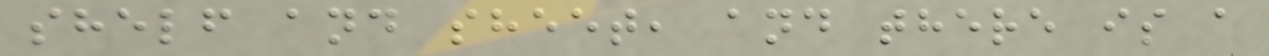shelf and sheet, and there is a
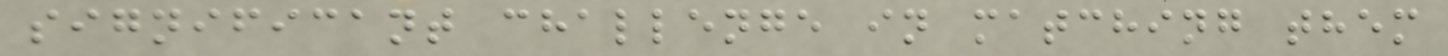significant challenge in matching them
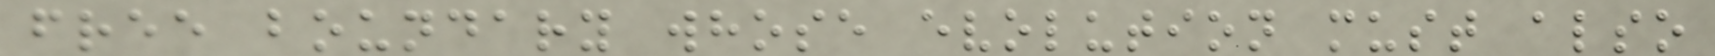free boundary whose evolution must also
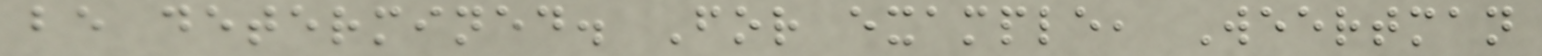be determined. For example, Weertman
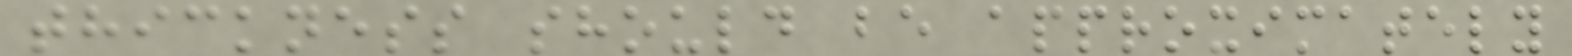thickness should be approximately
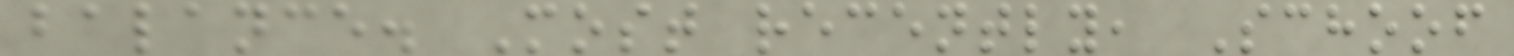balance. Most recently, Schoof
